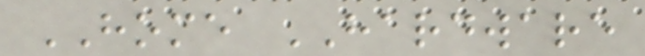HOME HARDWARE
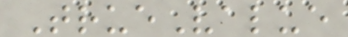TrueValue
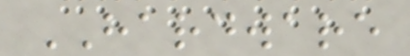HARDWARE
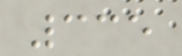335
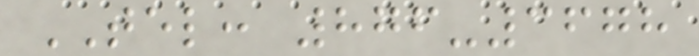TEL: 876-3678
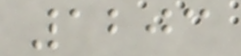1203
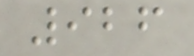926
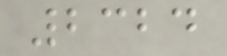2324
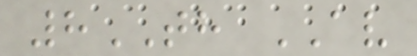8TH AV
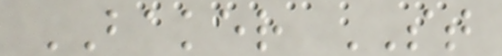BAKER ST
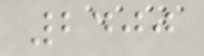2400
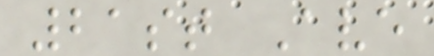21st Ave
